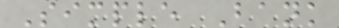Simple Bank
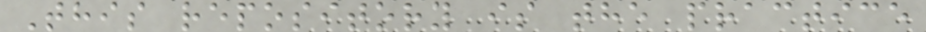This repository is the practice
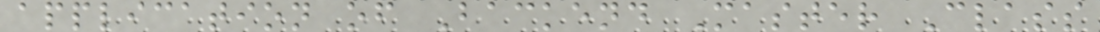application of Backend Master Class
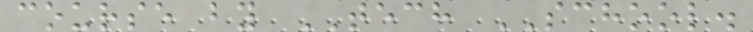course by TECH SCHOOL.
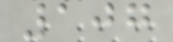107
